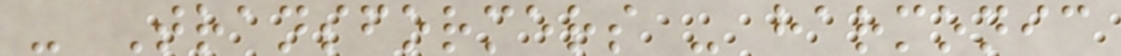- Transformers - harmonic
